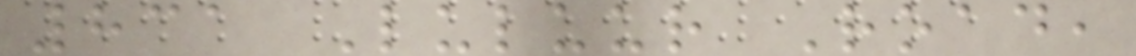831 Luluur Road,
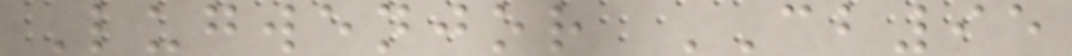Lugwenjor CB95
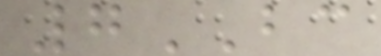7BC
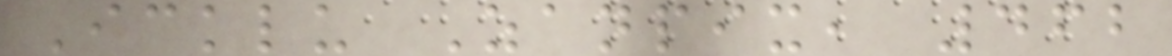Icklu Zanpix, 462
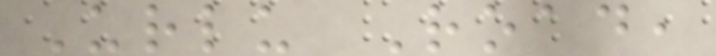Urlu Road,
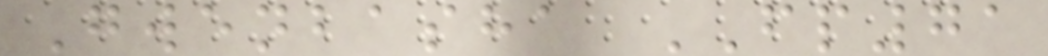Gwenbasha FP71
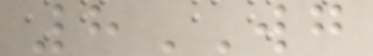8WG
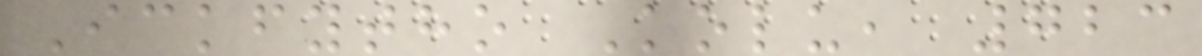Ickfytho Kolu, 723
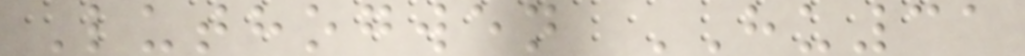Luthogwen HU31
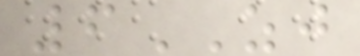6ZJ
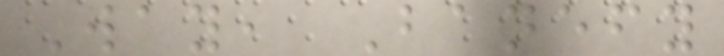Way, Banefy
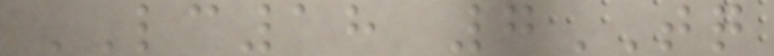LC18 7TQ
